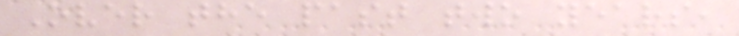Over the past two years,
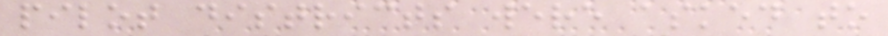pilot districts were asked to
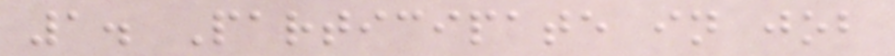1. Participate in job
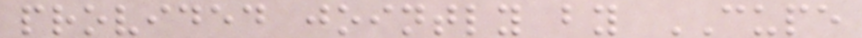provided jointly by CUPE
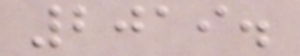2019.
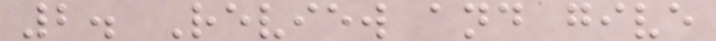2. Review and give
